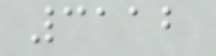3112
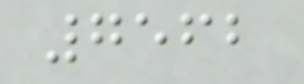7562
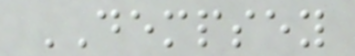DEMPSEY
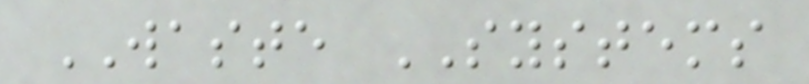WASTE SYSTEMS
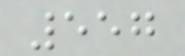557
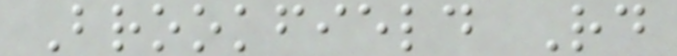Brookfield Rd
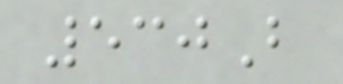530B
